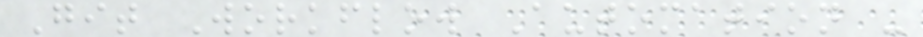Git Workflow Automation -
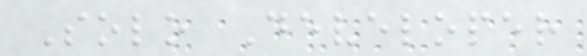Solo Developer
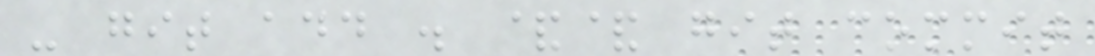- git add . && git commit
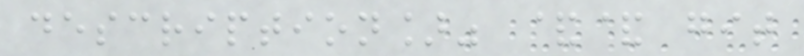description]" && git
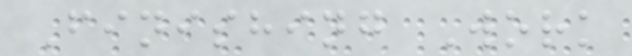Finishing Work
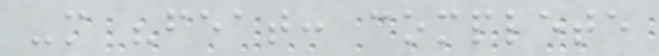-m "feat: complete
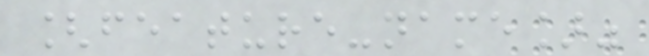[feature-name]"
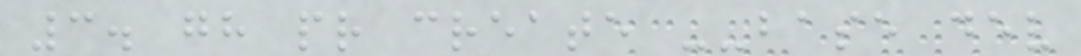3. gh pr create --base dev
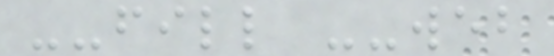--fill --web
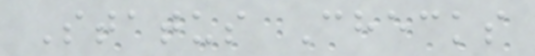Status Checks
